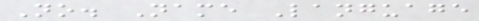No. Name Language
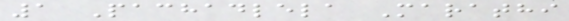1 Pachadlela Marathi
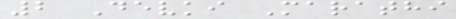2 Devki Marathi
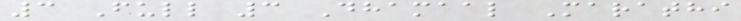3 Full 3 Dhamaal Marathi
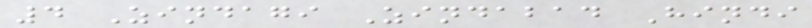4 Zindagi Zindabad Hindi
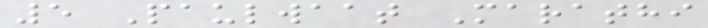5 Paulwaat Marathi
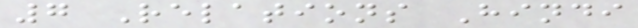7 Relations Hindi
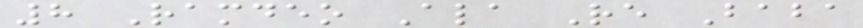8 Ramdeo Ala Re Baba
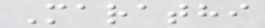Marathi
